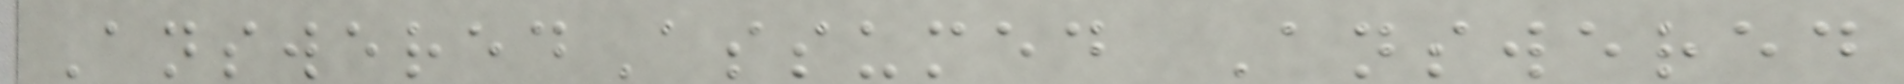AnsweredAssumed Answered
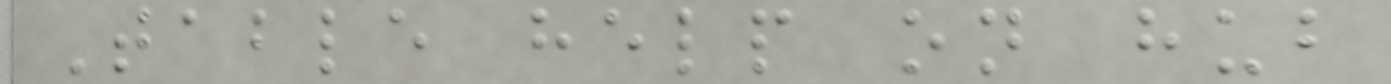Table help on hub
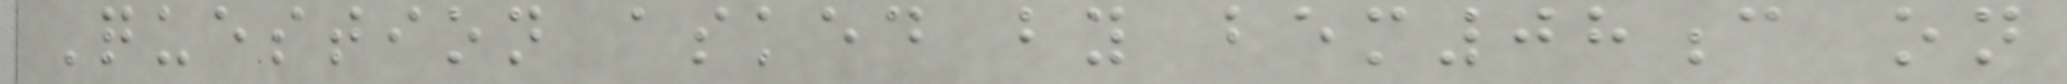Question asked by bem08c on
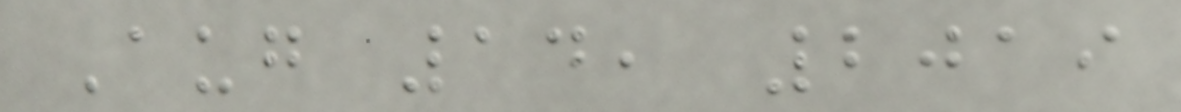Aug 14, 2019
